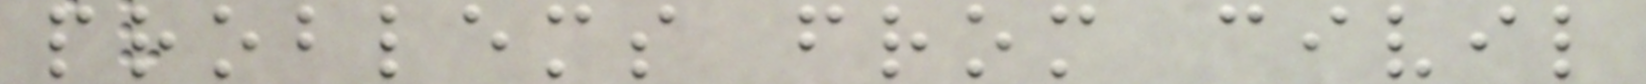problems from civil
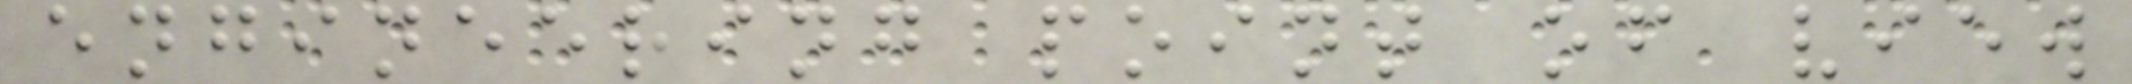engineering point of view
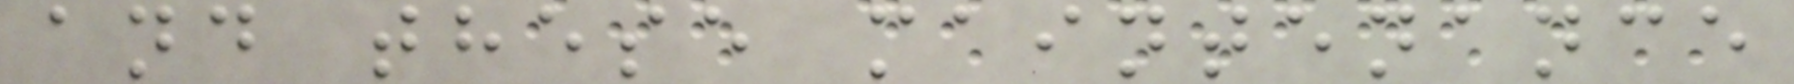and these maintenance
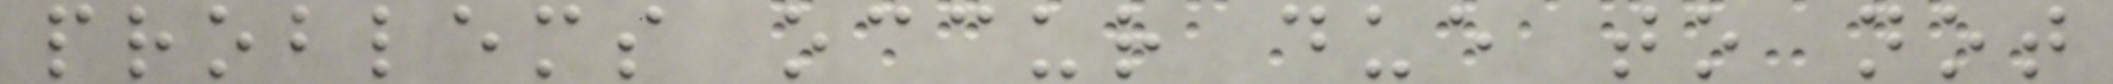problems occur due to not
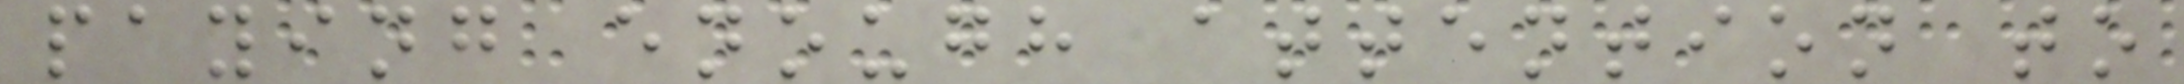paying enough attention to
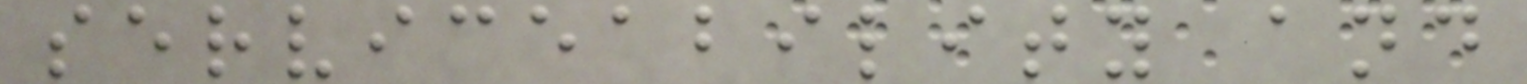serviceability and
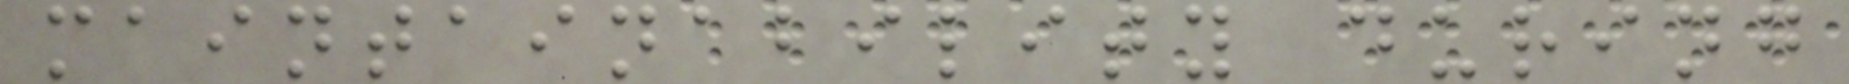maintainability during
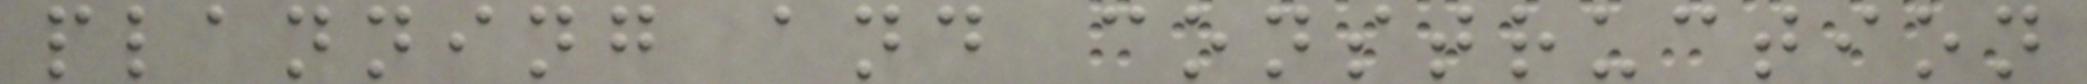planning and construction
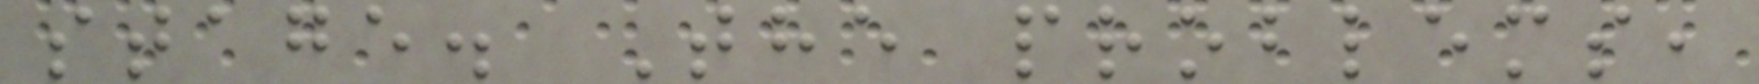stage. The problems,
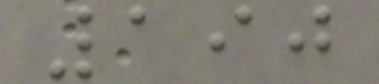190
